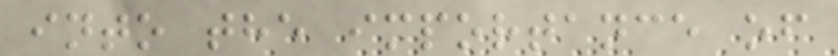into the importance of
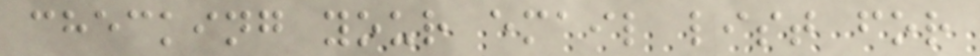checking your email list for
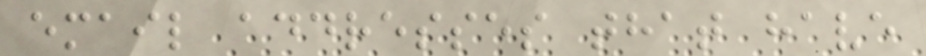email addresses that have
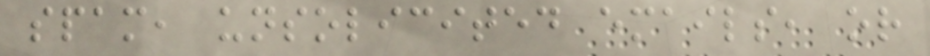spam, unsolicited emails, or
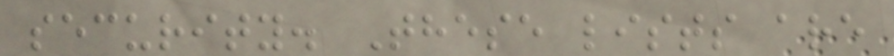security. These lists are
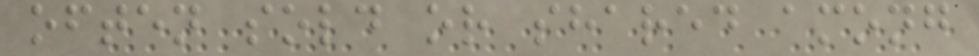often sold or shared among
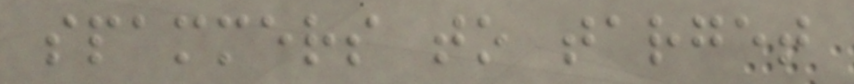spammers to target
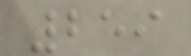259
